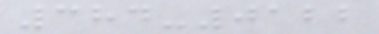384-0122
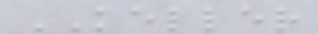KELLER
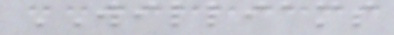WILLIAMS
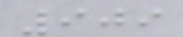909
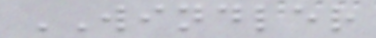WINDLER
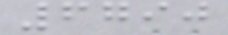6790
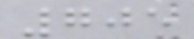705
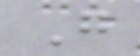G
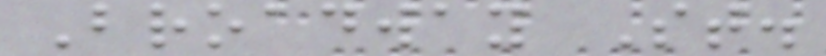Broadway St.
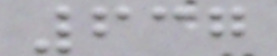637
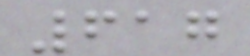617
